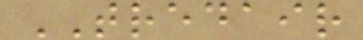TREDAIR
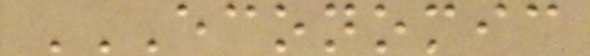ECONOMIC
